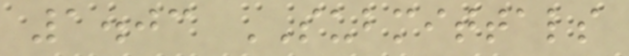1.03 SUBMITTALS
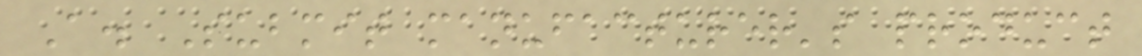A. Submit manufacturer's product
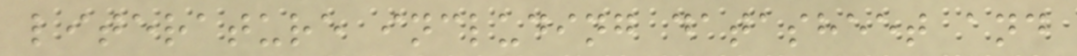literature including datasheet and
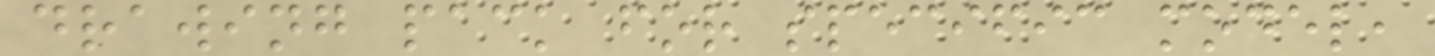drawing pack for specific model,
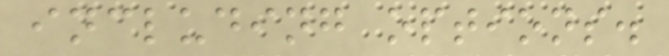including options.
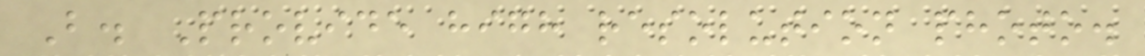B. Provide high resolution photo.
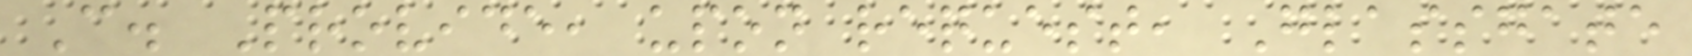C. Provide, upon request, Glassgate
